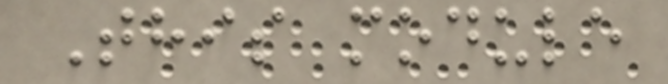This module
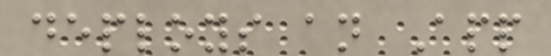deploys an App
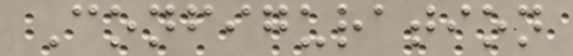Configuration
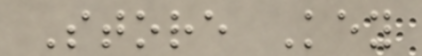Store Key
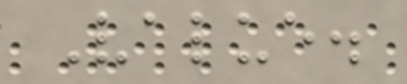Value.
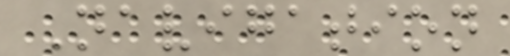Navigation
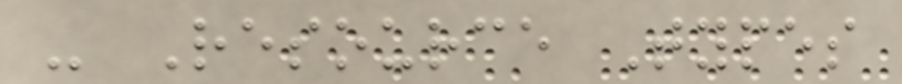- Resource Types
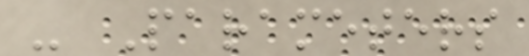- Parameters
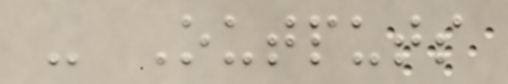- Outputs
